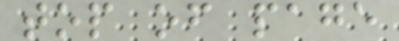top of page
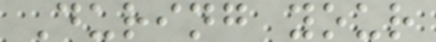During your
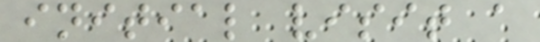initial visit a
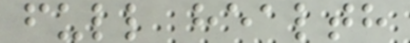full health
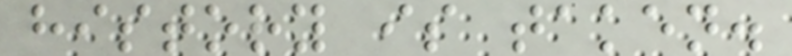history is taken.
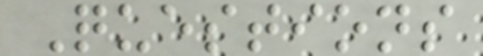Questions
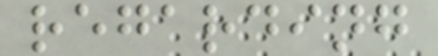regarding
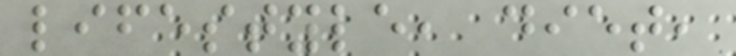lifestyle, diet,
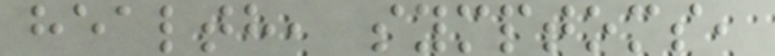health, symptoms,
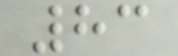83
